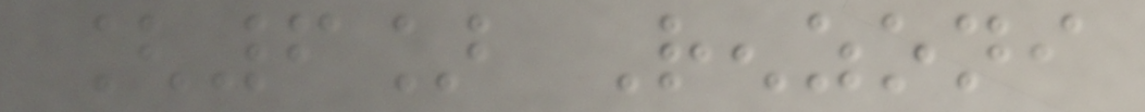[6] Renzoni
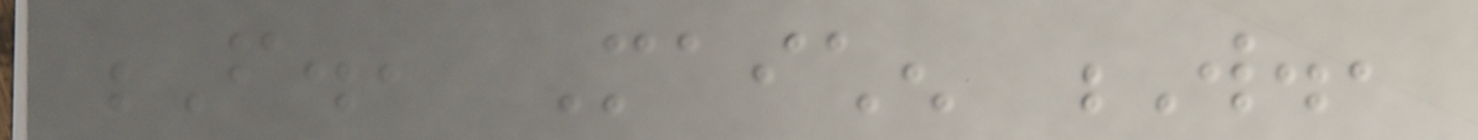F., Maichen W.,
